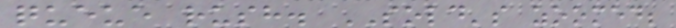queue rush. SOLD's zoomed;
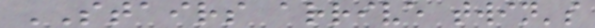STAIRS arrive twin's
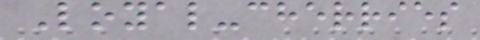Loyal-cherries
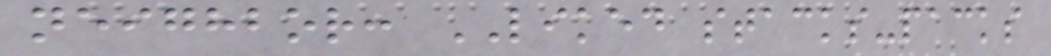neighbor: LIKED stacks-packs
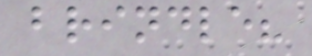brindle?
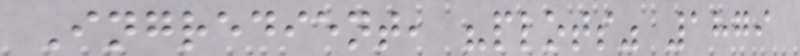Ingredient, "plots" 1879
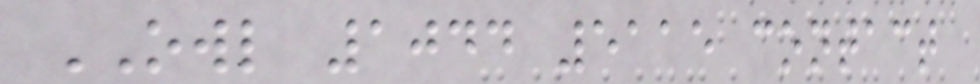OWL 1044 5115 contact
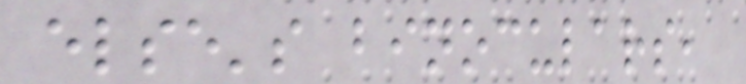else's binoculars,
